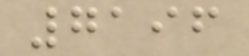7196
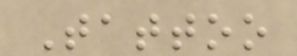Tattoo
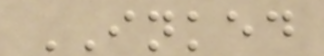INKED
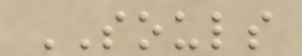SOULS
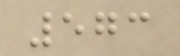573
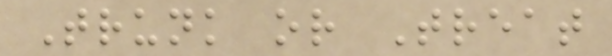Trunk or Treat
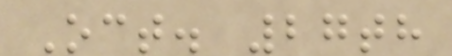Oct. 27th
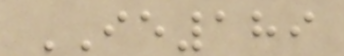IE189
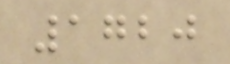1720
